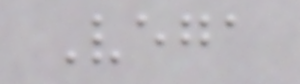Vega
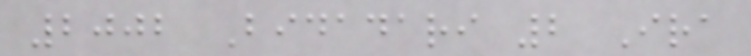2002 Bidadari 2 Ira
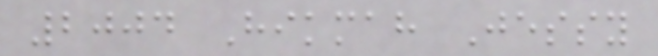2004 Hikmah Jessy
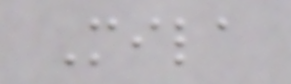Mila
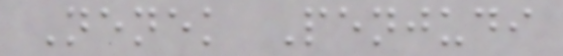Nenek Penjudi
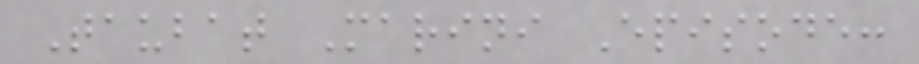Taubat Marini Episode:
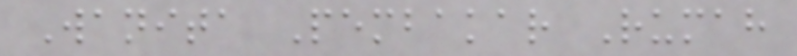Wanita Pembakar Rumah
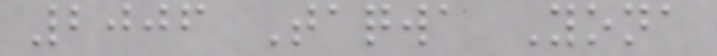2006 Taqwa Yona
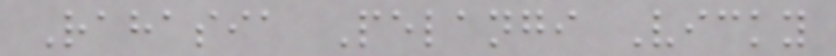Rahasia Pelangi Vicky
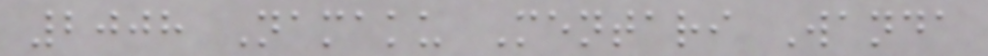2008 Namaku Mentari Wanda
